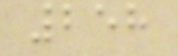258
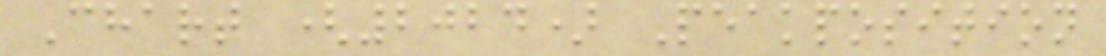Chart (2024) Peakposition
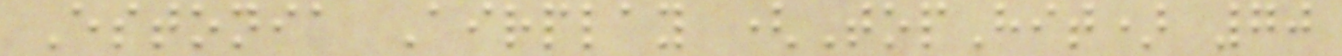Estonia Airplay (TopHit) 70
